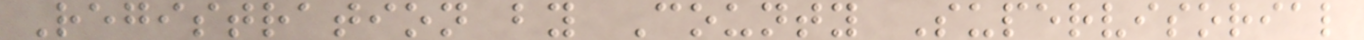Registration by County Supervisorial
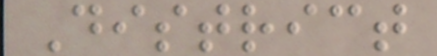District
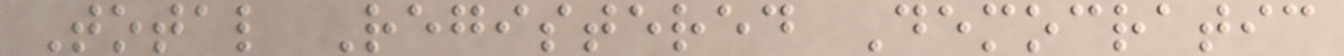Total Registered Democratic
